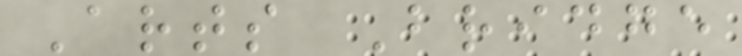Arts Bridge
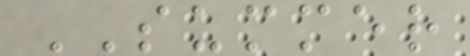SUMMER
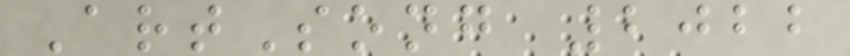ArtSong 2022
